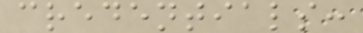credentials:
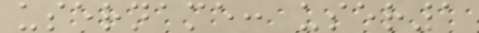username: user1
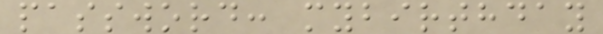password: mybirthday
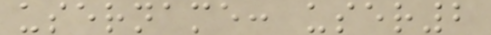username: user2
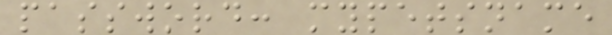password: mypetsname
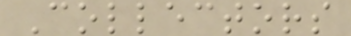Collectors
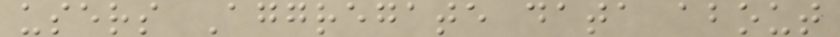users Aggregate data about
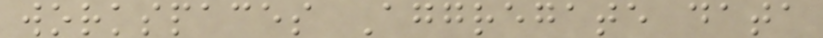workspaces Aggregate data
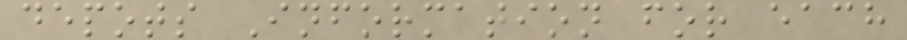depots Information for each
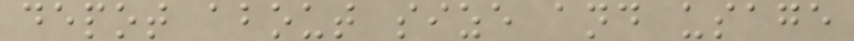depot about size and usage
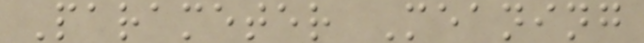Parameter Meaning
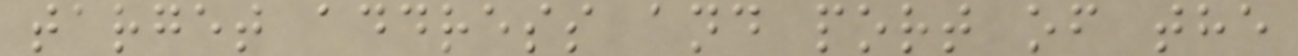target address and port of the
